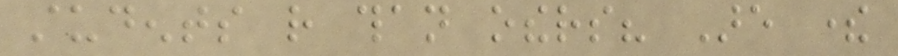students rather than others? Are there
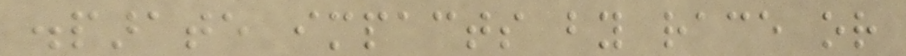disparate impacts by race or
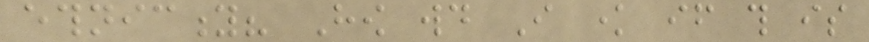ethnicity? How would I know if this is
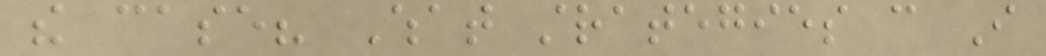the case? What strategies can I
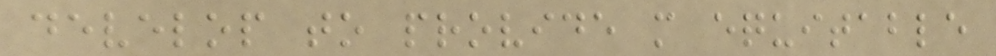develop to provide more equitable
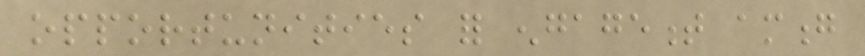opportunities for engagement among
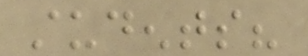students?
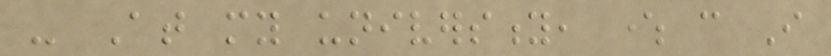- At my university, where can I
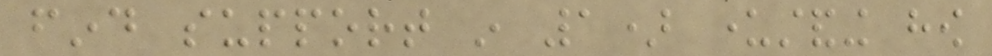find support in 1) understanding how
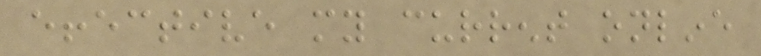effective my current online
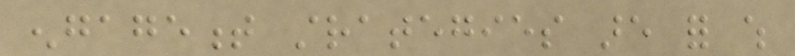engagement strategies are for which
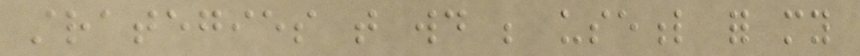strategies that would be useful for my
